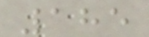185
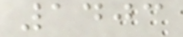1403
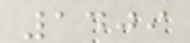1409
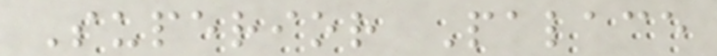Superior Palace
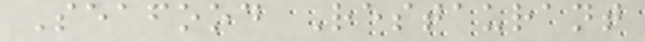Seafood Restaurant
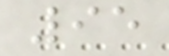95
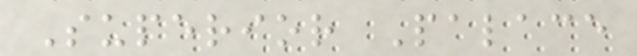Superior Palace
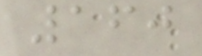160
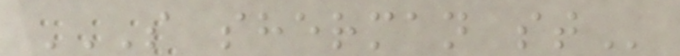S SHERMAN ST
